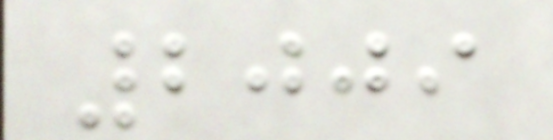2009
